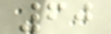60
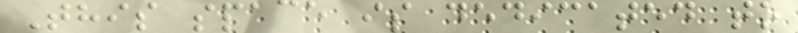This space is dedicated to
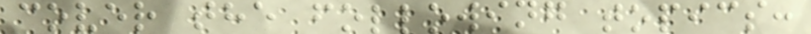cover the following topics:
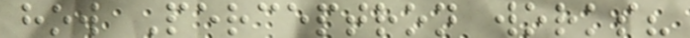how Perceptron works?
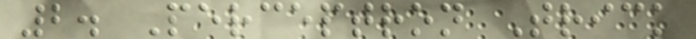2. Perceptron Trick
